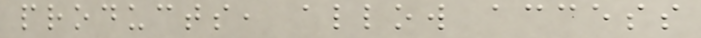products, allow access
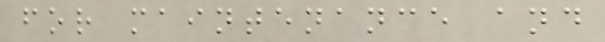for maintenance and
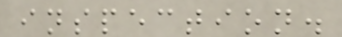inspection.
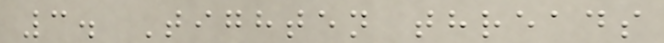3. Tighten threads
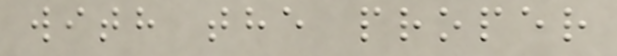with the proper
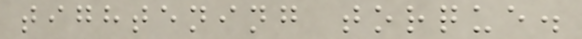tightening torque.
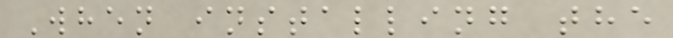When installing the
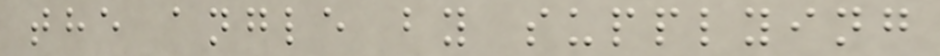the angle by supplying
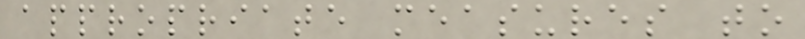appropriate measures to
